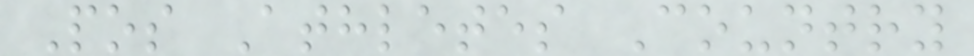Pos Athletes Country
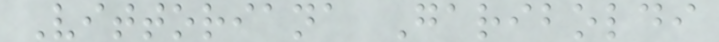Vittoriana Gariboldi
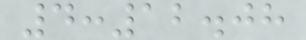4:12.08
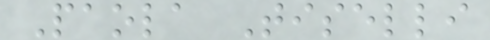Paola Tiselli
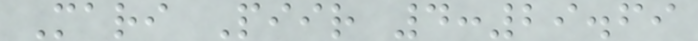Mari Piir 4:29.69
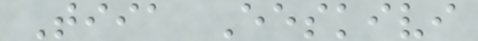Tiia Eeskivi
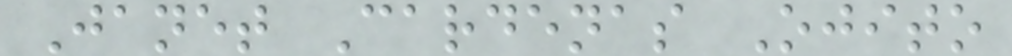Janet Cardenas Ojito
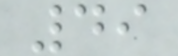49
